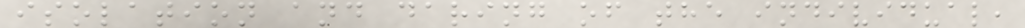isolation and daring of the individual,
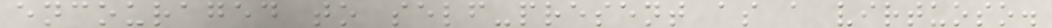encouraged to self-present as a virtuoso.
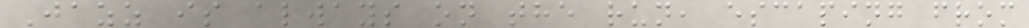Jazz is always on the run, escaping from
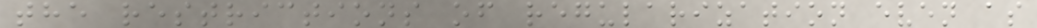the restrictions of regularization even as
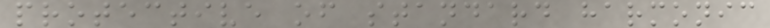protective of standard harmonic
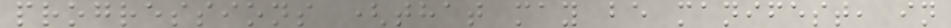progressions (that may be manifest, in
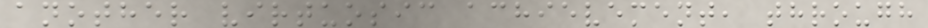another virtuosic achievement, through
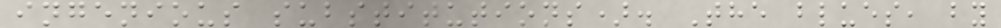ingenious substitutions). The blues, by
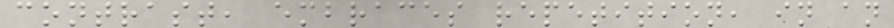contrast, embraces repetition, in an
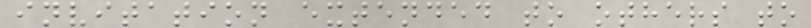invitation extended to others to
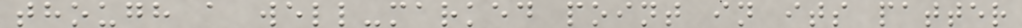though a well-marked point in its patter
